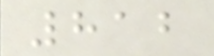812
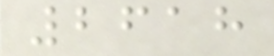2618
